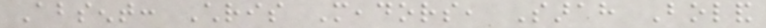Absent: Chris Meadors, Sarah Boland
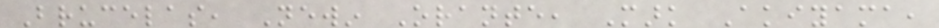Brucelas, Newin Orante, Mark Akiyama,
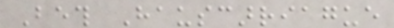Beth Hauscarriague
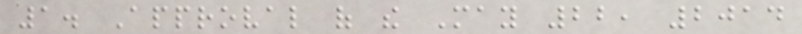1. Approval of the May 22, 2014
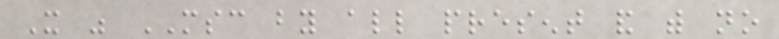It was MSC by all present and with no
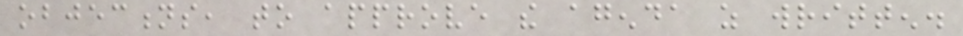objections, to approve the agenda as written.
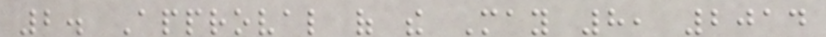2. Approval of the May 8, 2014
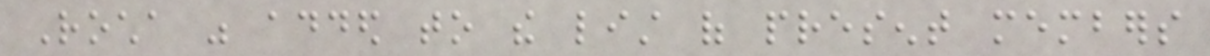Rocha was added to the list of present members
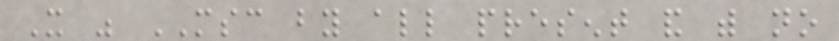It was MSC by all present and with no
